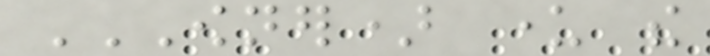OWNER) UNDER THE
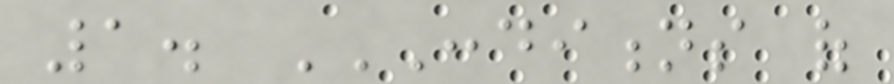1. CONDITIONS OF
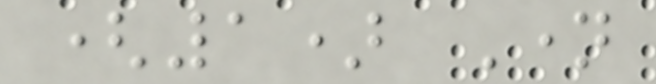(1) Name
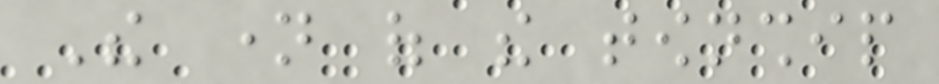The name of the township
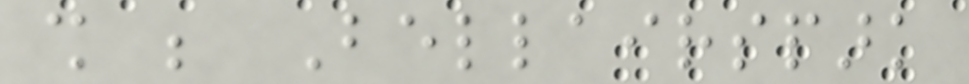shall be Bellairspark
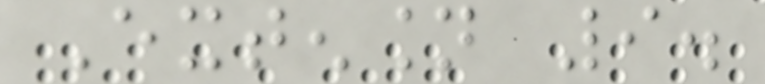Extension 9.
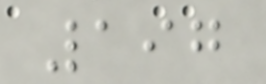197
